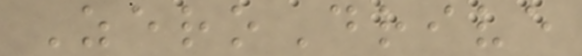ZeroDrive
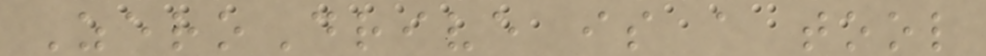ZeroDrive is a tool
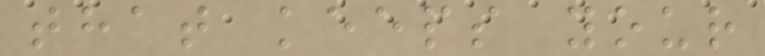that keeps your
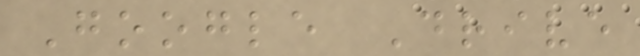Google Drive
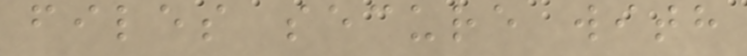files secure with
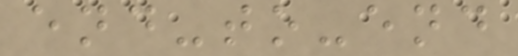end-to-end
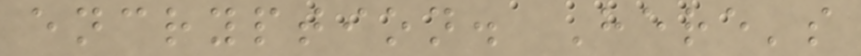encryption. Here's
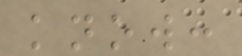know:
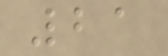21
